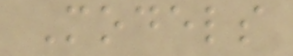Models
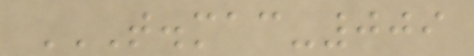T.MAC-009
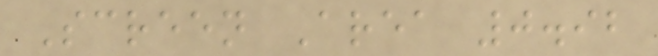Screen Area 0.92
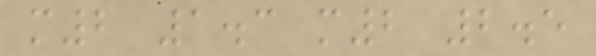m2 1.3 m2 2.5
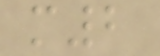m2
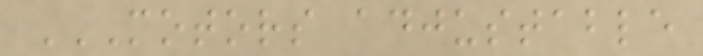MOTORS ADJUSTABLE
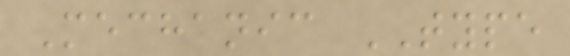Mechanic TYPE
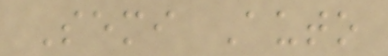Semi Auto
